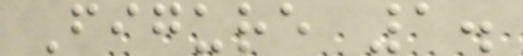Figure 1.
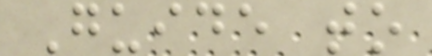Guide to
